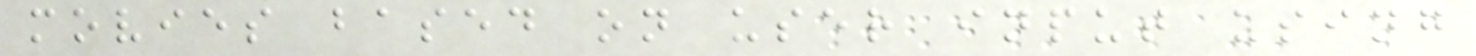movies based on user input using
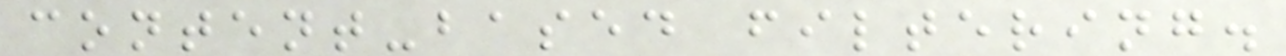content-based filtering.
